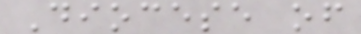Diocese of
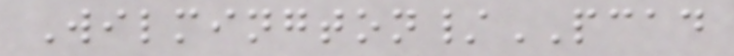Wilmington/PCAD
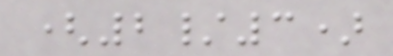(2/3)
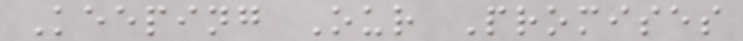Keeping Our Promises
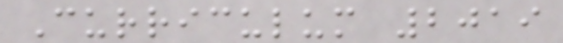Curriculum 2019
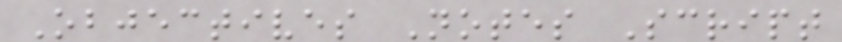Objectives Notes Script
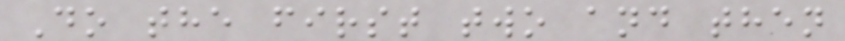Do the first two and then
